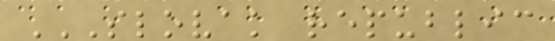SLOVAK REPUBLIC
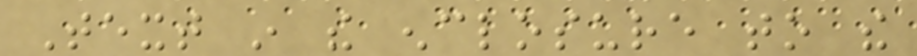Text in the enclosure to the
